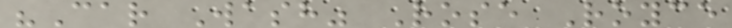"Car Wash" Rose Royce
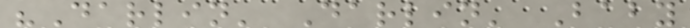"Darlin' Darlin' Baby
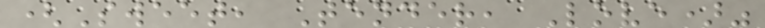(Sweet, Tender, Love)"
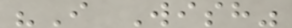"I Wish"
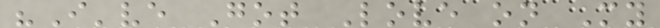"I've Got Love on My
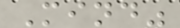Mind"
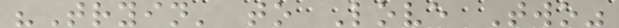"Tryin' to Love Two"
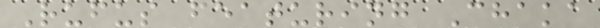Rufus featuring Chaka
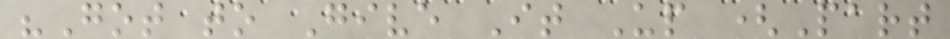"Got to Give It Up (Part
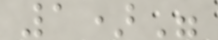1)"
